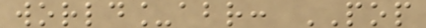world_abr: POP
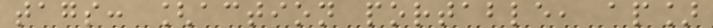tags: [action portable, ap]
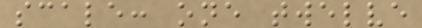scale: one twelve
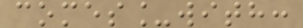comes_with:
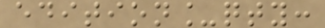edition_qty:
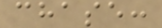chase:
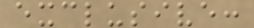exclusive:
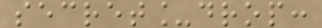secret_drop:
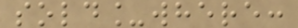sold_where:
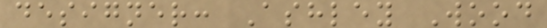designer: Ashley Wood
